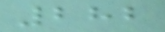282
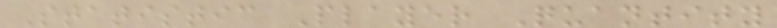Statistic Player Quantity
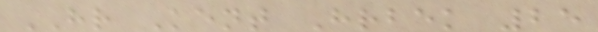HR Kent Hrbek 25
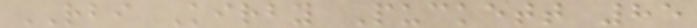RBI Kirby Puckett 85
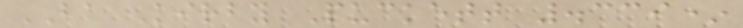BA Kirby Puckett .339*
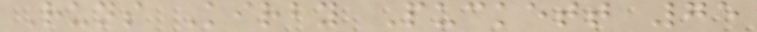Runs Kirby Puckett 75
